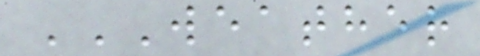WEATHER
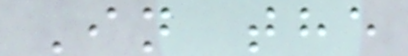In the
